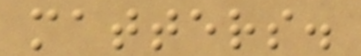matters.
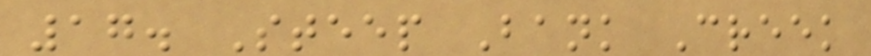17. Steep Bank Creek
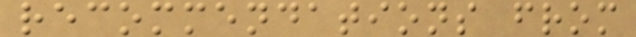recommendations from
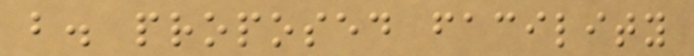b. proposed facility
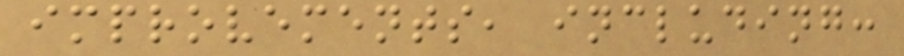improvements, including:
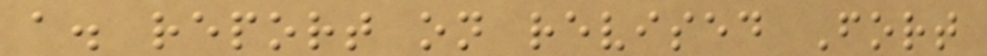a. report on revised Fort
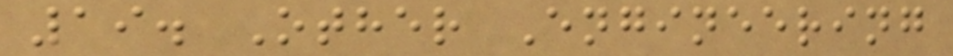19. Other Engineering
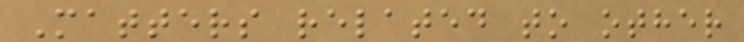Matters related to other
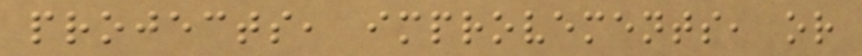projects, improvements, or
